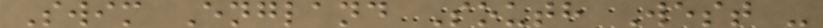Swim England South West -
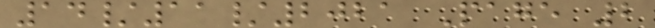14/11/2021 Page 2
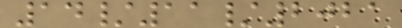14/11/2021
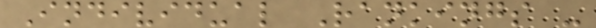Individual Rankings -
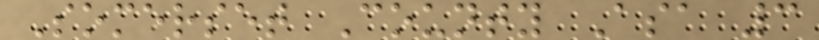Somerset County Asa 3
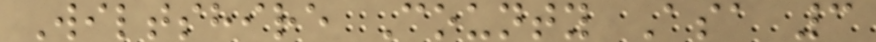Wiltshire County Asa 3
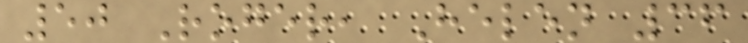50 Roger, Helen 36
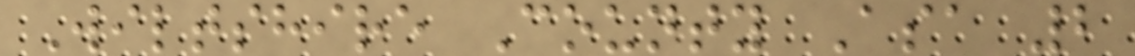Wiltshire County Asa 2
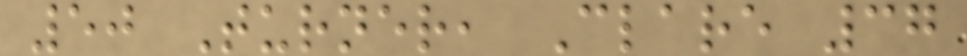50 Turner, Clare 37
